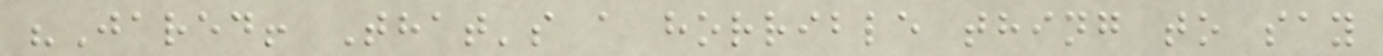"Jared! That's a horrible thing to say
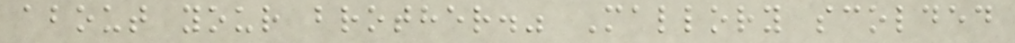about your brother." Mallory scolded
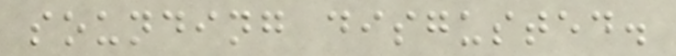sounding disgusted.
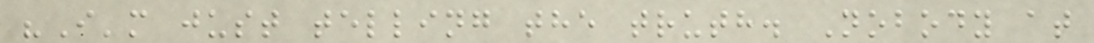"I'm just telling the truth. Nobody at
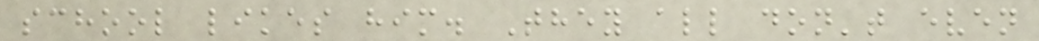school likes him. They all don't even
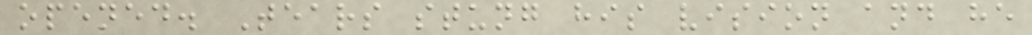opened. Tears stung his vision and he
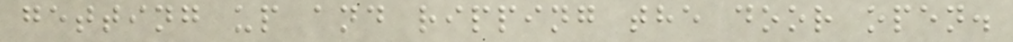getting up and ripping the door open.
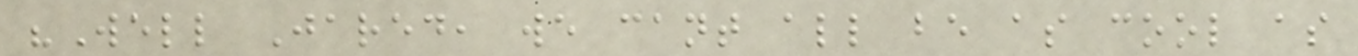"Well Jared, we cant all be as cool as
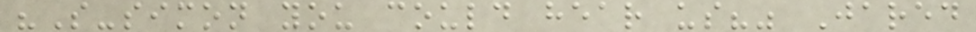"S-simon you could hear us?" Jared
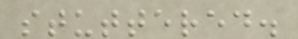stuttered.
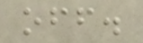off.
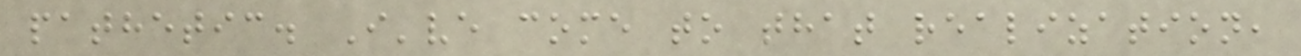pathetic. I've come to that realization,
